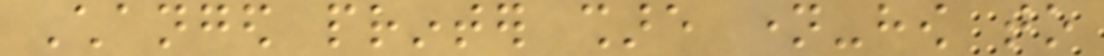Changed printer share name-how to
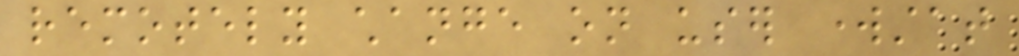remotely change on user workstat
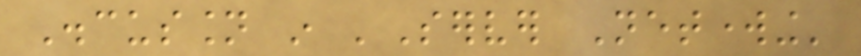Discussion in 'Server Networking'
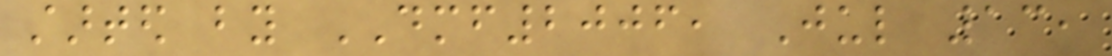started by DMF2006, Jul 13,
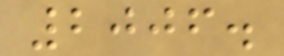2006.
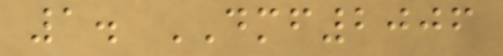1. DMF2006
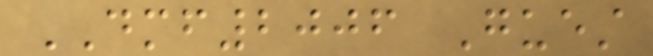DMF2006 Guest
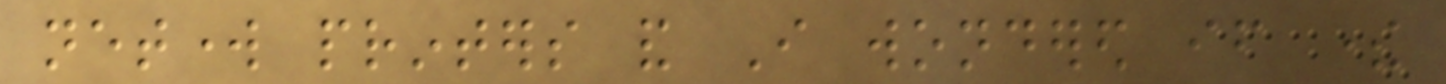network printers and I wondered if there
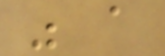was a
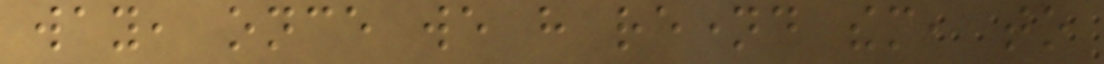way, once we have renamed them, to
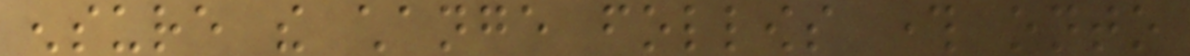ensure the change follows through onto
